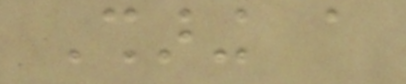Sharing a
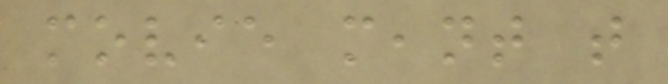movie meant that
